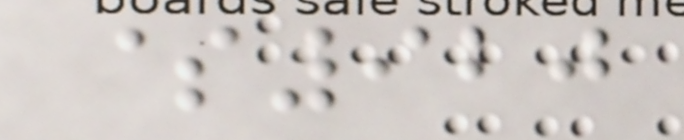$920
